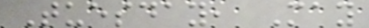Tuesday, May
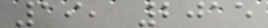19, 2015
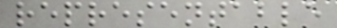representable
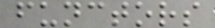functors
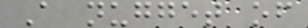A nugget of
